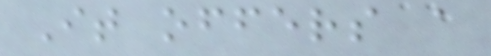It offers a
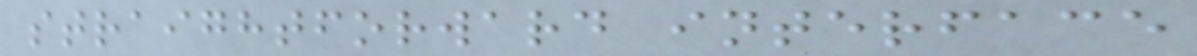straightforward interface
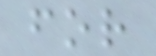for
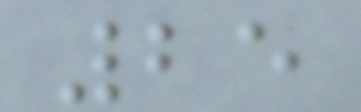25
